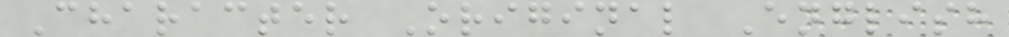Character Original English
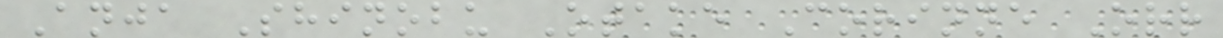Anja Shinobu Otake Corinne Orr
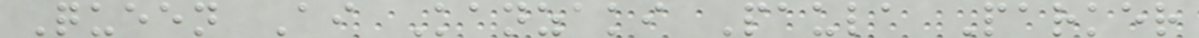Queen Ai Kanzaki Paula Parker
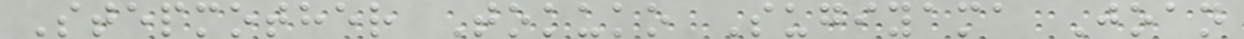Stepmother Tokuko Sugiyama Joan
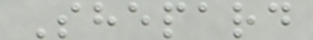Shepard
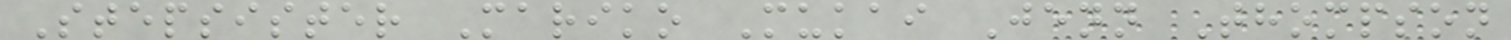Stepsister Mariko Mukai Jenn Thompson
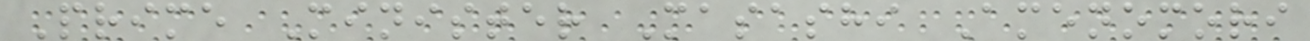Prime Minister Masashi Amenomori
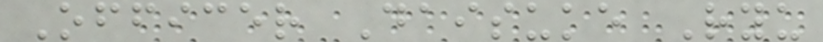Officer Daisuke Ryu
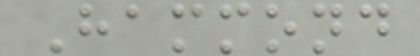Hammond
